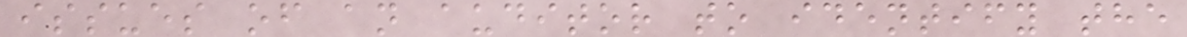issues of an auditor to identify the
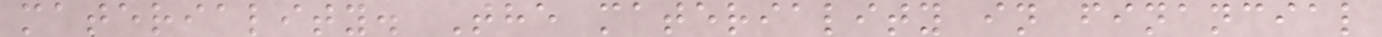materiality. The materiality in financial
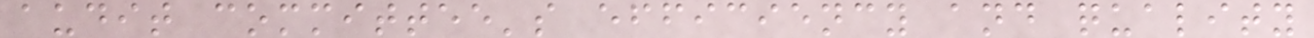audit committee's efficiency and quality
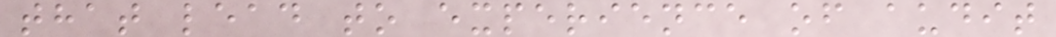that lead to experience of audit
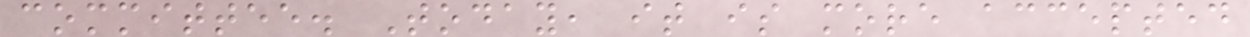committee. Today, it is more accepted
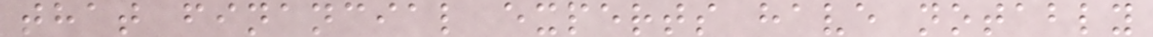that financial experts have notably
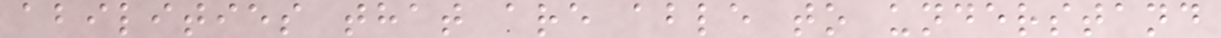abilities that are able to understand
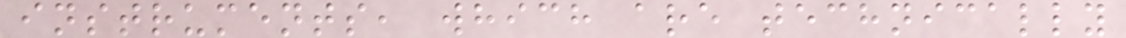instruments, which are technically
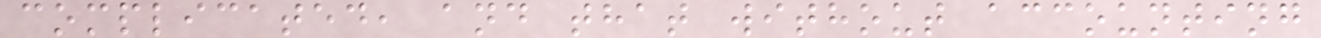complicated, and that without accounting
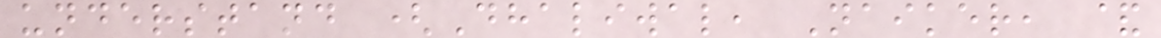understand (Dhaliwal, Naiker, &
